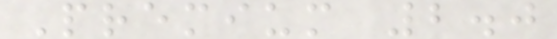Premium 2.0
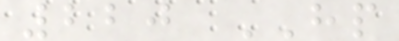220 HP
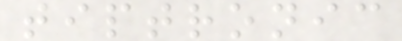tiptronic
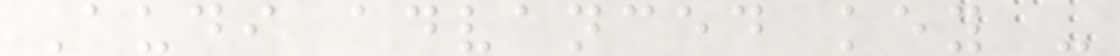Audi advanced key -
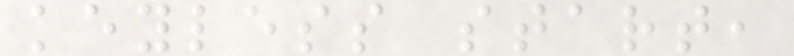keyless start,
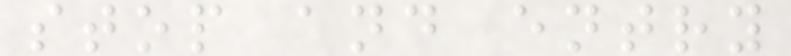stop and entry
